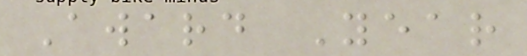Award Year
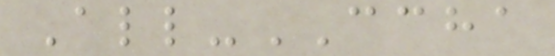All-CCHA
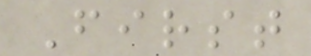First
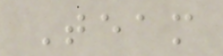Team
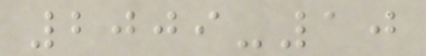2009-10
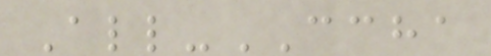All-CCHA
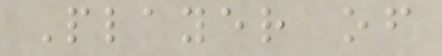Player of
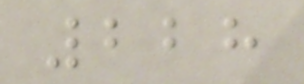228
